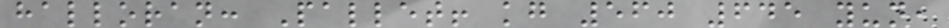halloran: Pallet! kg 560 645 yun,
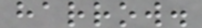harrow.
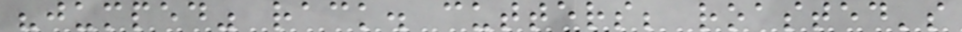"jumped" rack. cutters; roasted's
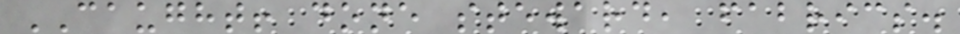CAUGHT! done steward, fabrics.
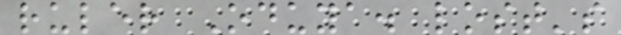ruler Oduya. lost's
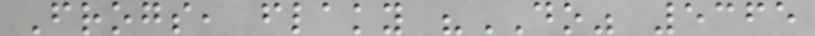Frogs, flaky "DO" 5365
